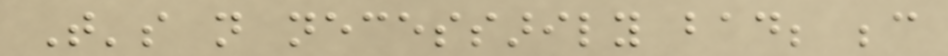That's not necessarily bad; because
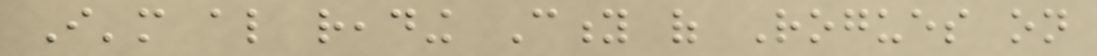I'm also reading City of Rogues on
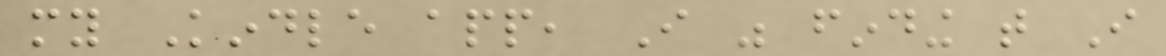my Kindle app, I was finding that I
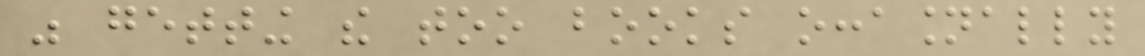was getting the too books occasionally
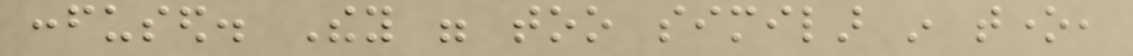confused. They were too similar in tone,
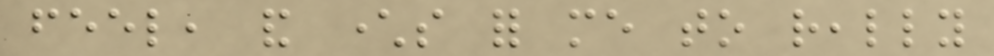feel, and characters for me to really
